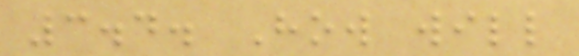3.4. How will
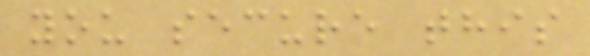you secure this
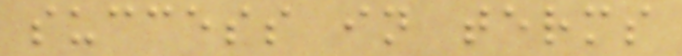success in terms
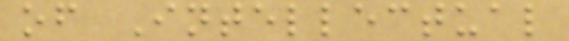of Intellectual
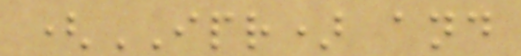(IPR) and
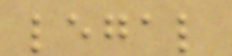legal
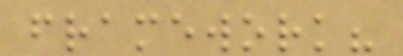framework?
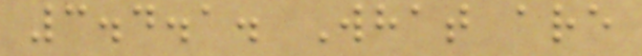3.4.1. What are
